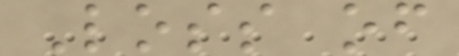Loss of
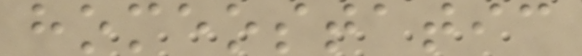homeostatic
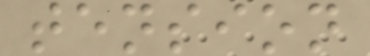tension
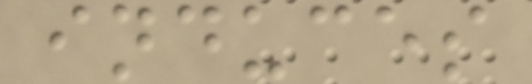induces
